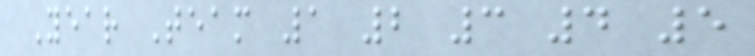Year Team 1 2 3 4 5
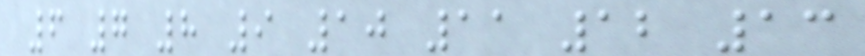6 7 8 9 10 11 12 13
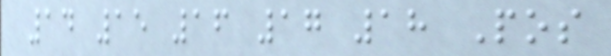14 15 16 17 18 Pos
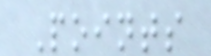Points
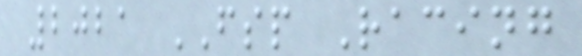2021 FSP Racing
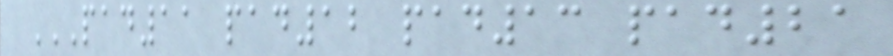PAD11 PAD12 PAD13 PAD21
